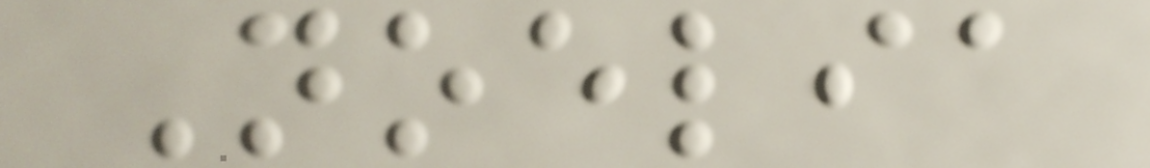Noelia
